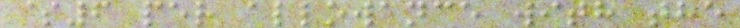$6 per allowance with the
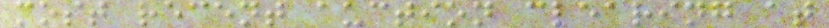most recent auction clearing at
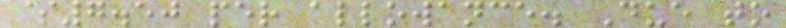$7.50 per allowance. Due to
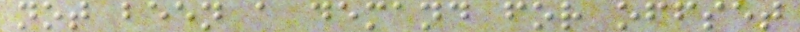not been a demand for offset
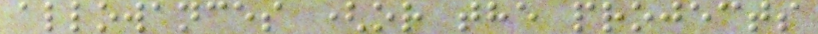allowances (or the projects
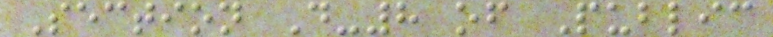Section D-8 of Public
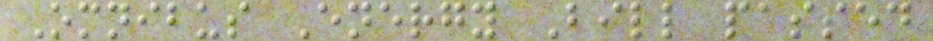Omnibus Energy Bill passed
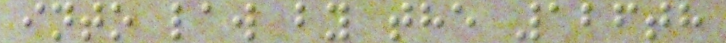into law by the 126th
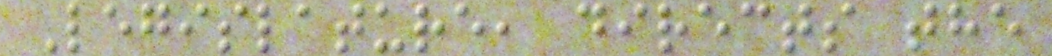Legislature, directs the
